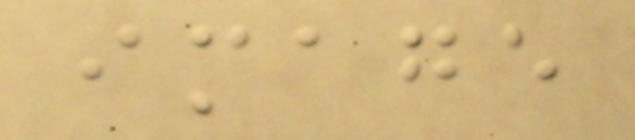image
